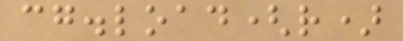cg.load(r)
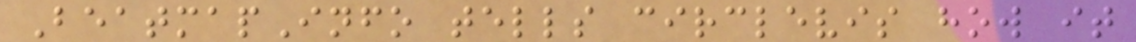BeatmapInfo tells circlevis how it
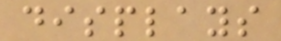displays
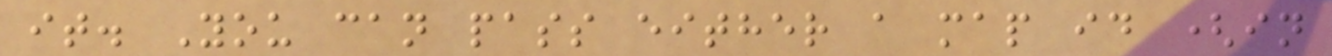it. You can pass either a map id (in
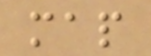map
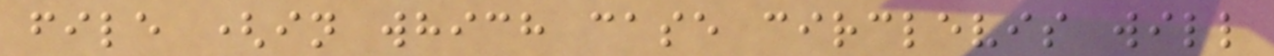file (in which case circlevis will
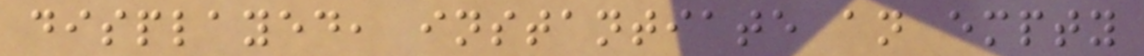displayed, instantiate an empty
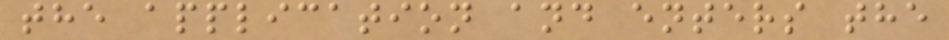the application and enters the
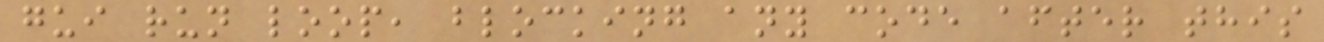gui run loop, blocking any code after this
